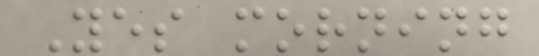Yes morning
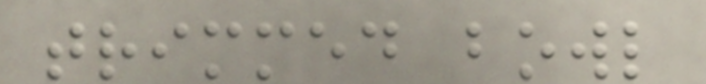trimmed bowl
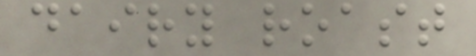dairy roast
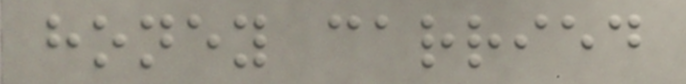honey carried
